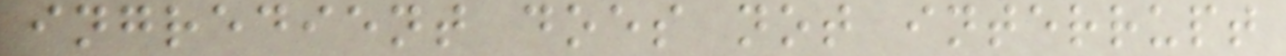ingredient does not interrupt
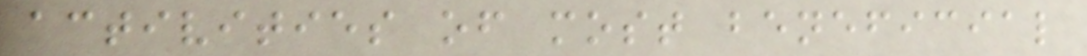activities of most beneficial
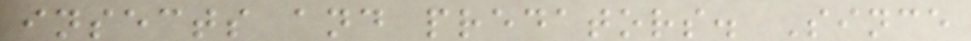insects and predators. Since
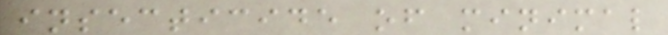insecticide of minimal
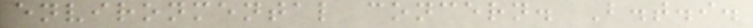environmental concern. B.t.i.
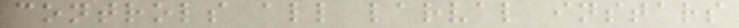controls all larval instars
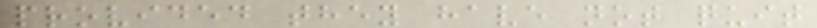provided they have not quit
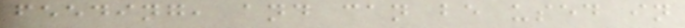feeding, and can be used in
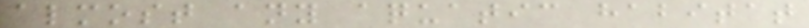almost any aquatic habitat
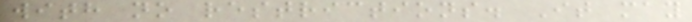with no restrictions. It may
